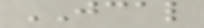JCAL
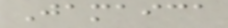Jamaica
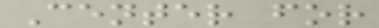Center for
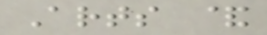Arts &
